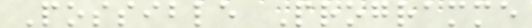Possible Programme
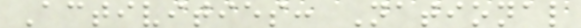Activities: National
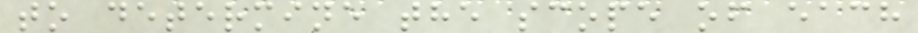to determine the scope of each
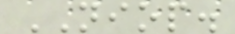NIOP.
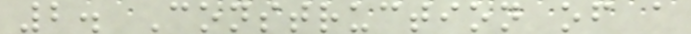2. Construction of a
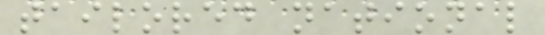tailored national
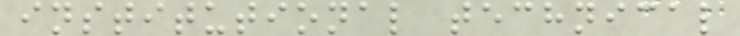institutional technical
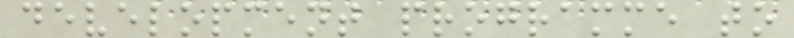development programme to
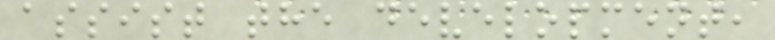assist the development,
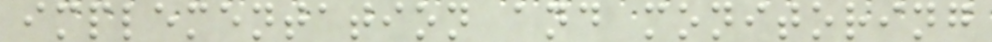implementation and monitoring
